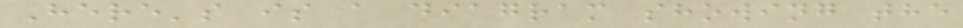Here's is a diagram showing the
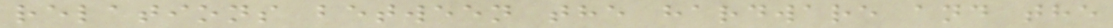relations between the hardware and the
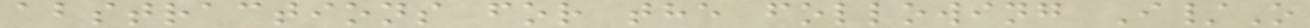abstractions for the following I/O
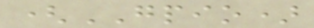(GPIO)
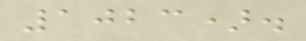1023).
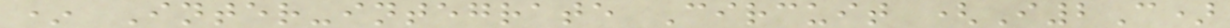* Inter-integrate Circuit (I2C)
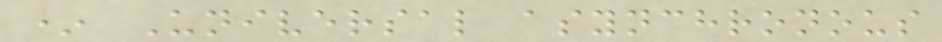* Universal asynchronous
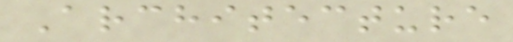Architecture
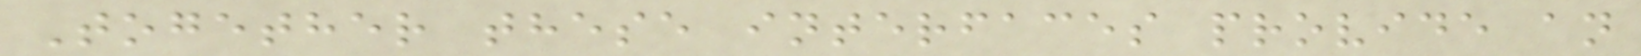Together these interfaces provide an
